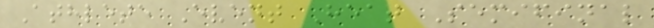Athlete Event Heat Semifinal
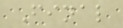Final
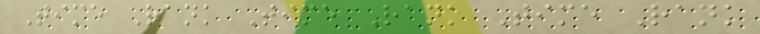Time Rank Time Rank Time Rank
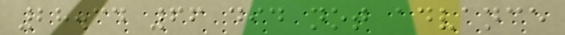28.34 66 did not advance
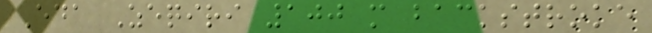Eda Zeqiri 100 m backstroke
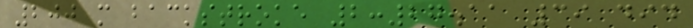200 m backstroke 2:27.11 39 did
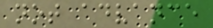not advance
